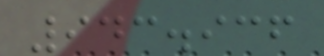943.936
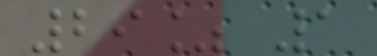29% 1
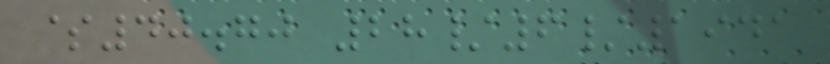$40.70 28/6/1941
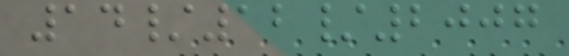14/12/2007
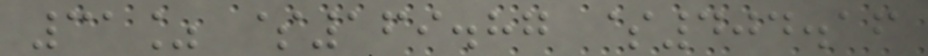31% $169.87 $404.16
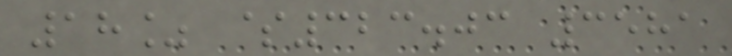18% $323.03 3581
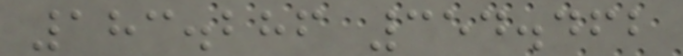183.286 354.462
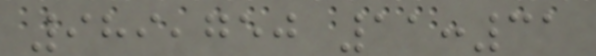989,750 11:31
